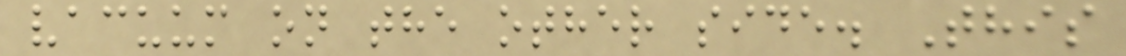vacuum on the other side. This
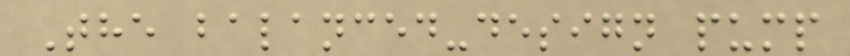The balanced-design pump
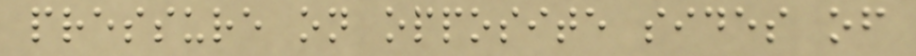pressure on opposite sides of
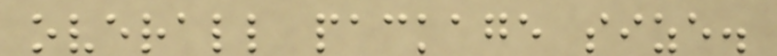overall package size.
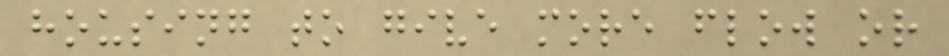housing to give more flow or
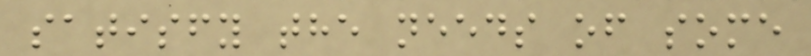satisfy the needs of some
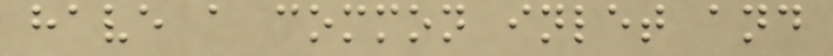have a common inlet and
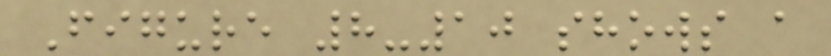Figure 8-10 shows a
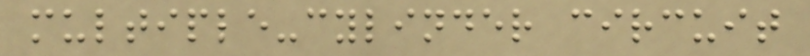multiple-cylinder circuit
